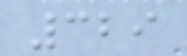329
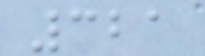321
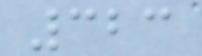323
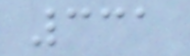331
